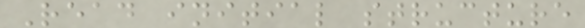Read initial structure
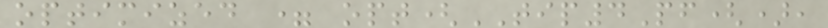optimized = opt(TIP4Pf(),
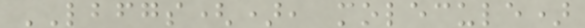LBFGS(), molecule)
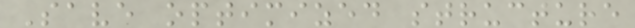Save optimized structure
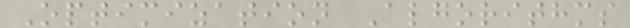Optimization Algorithms
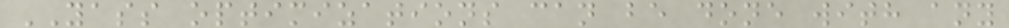YASS optimizations can be done with any
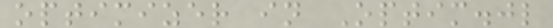optimizer in Optim.jl
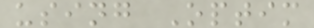using Optim
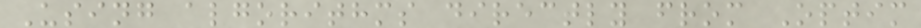Using algorithms directly from Optim
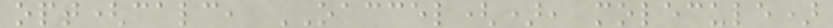opt(calc, OACCEL(), molecule)
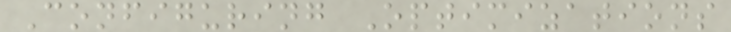Configuring Optimizations
